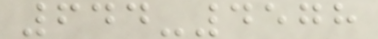644-4578
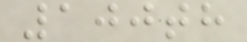100th
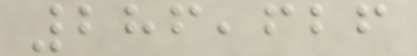286,626
